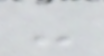-
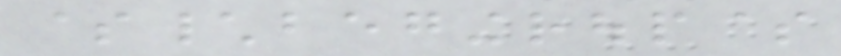$\begingroup$
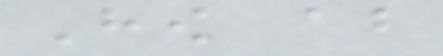How about
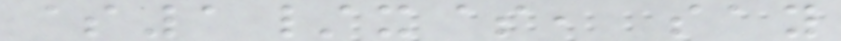$1/x$, say
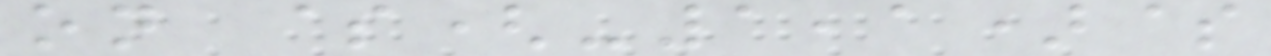on $(-1,1)$
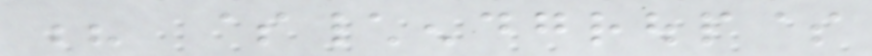? $\endgroup$
